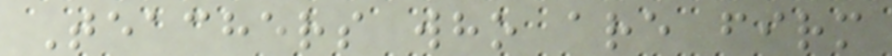Teachers who are firm
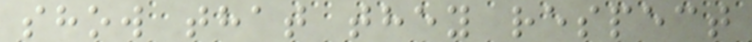show that they respect
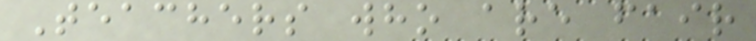Teachers who are fair
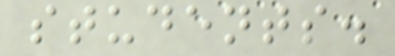students.
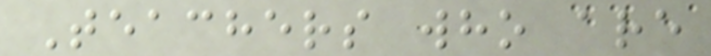Teachers who are
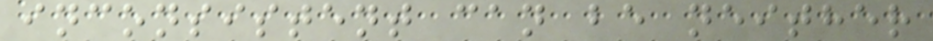inconsistent can be neither
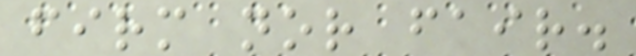firm nor fair.
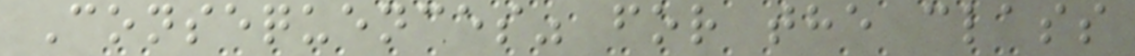Consequences" for the class
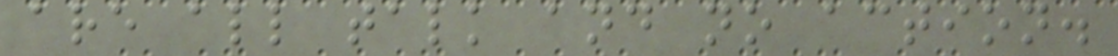are all talk and no action.
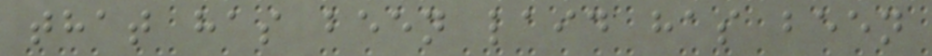that has been laid has been
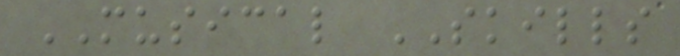MUSICAL SKILLS
